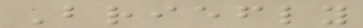Briefly
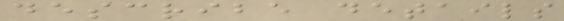describe details
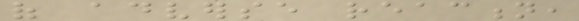of adverse reaction,
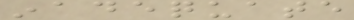inadequate
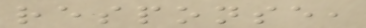response,
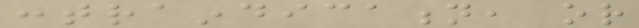contraindication, or
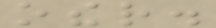other.
